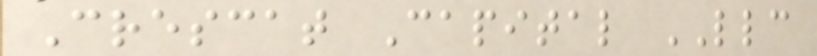Crescat Capital LLC
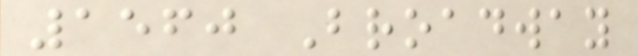1560 Broadway
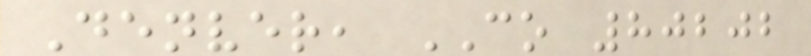Denver, CO 80202
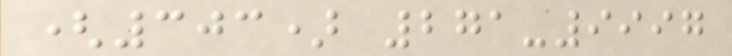(303) 271-9997
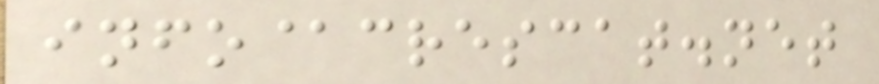info@crescat.net
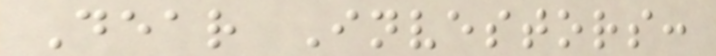Dear Investors:
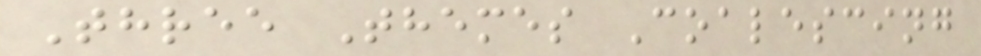Three Themes Coalescing
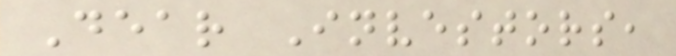Dear Investors,
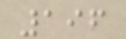196
